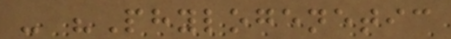- "Phylogenetic
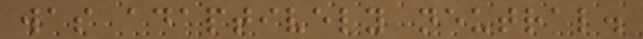was adaptively neutral.
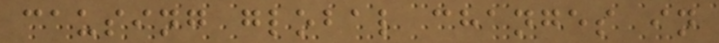causing global changes in
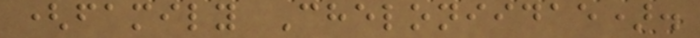(family Cheloniidae).
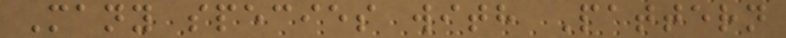Many species with Pattern
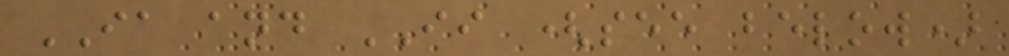IA and II (see below)
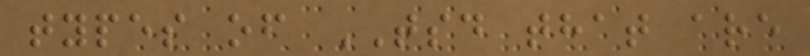types of TSD that are
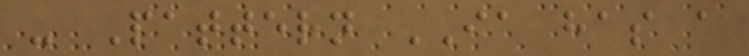- Pattern IA has a
